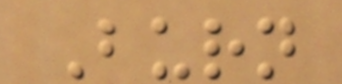Burn
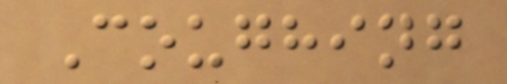Coughing
